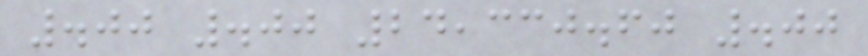.00 .00 24,330.60 .00
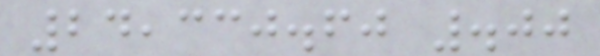24,330.60 .00
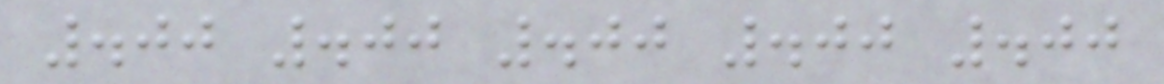.00 .00 .00 .00 .00
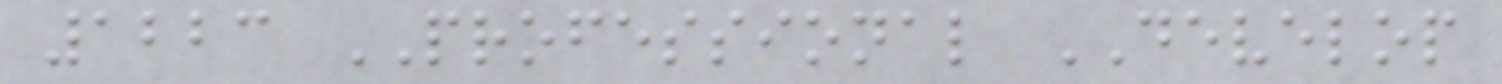1223 PROFESSIONAL DEVELOP
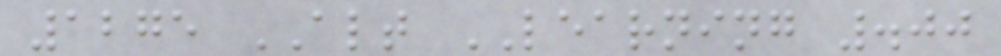1275 ALT LEARNING .00
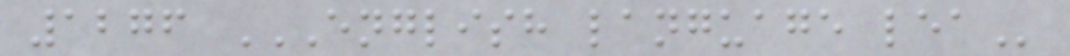1276 ENGLISH LANGUAGE LEA
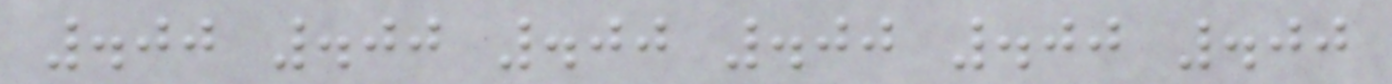.00 .00 .00 .00 .00 .00
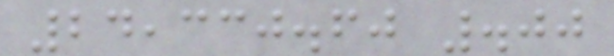24,330.60 .00
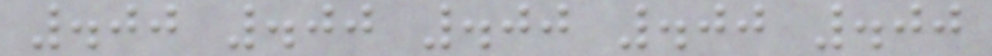.00 .00 .00 .00 .00
